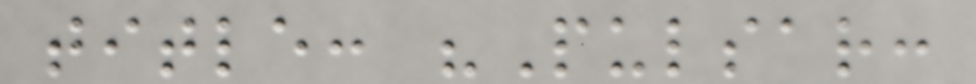title: "Pulsar:
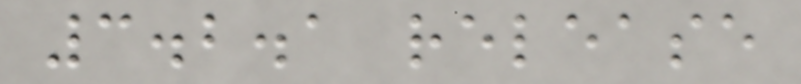3.2.1 release
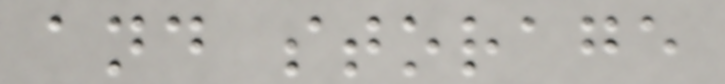and storage
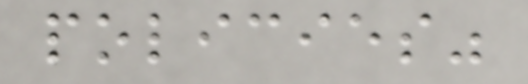policies"
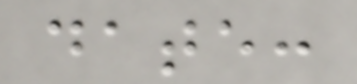date:
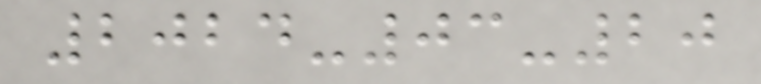2024-03-20
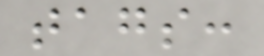tags:
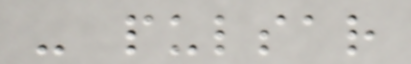- pulsar
